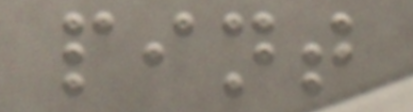pint
